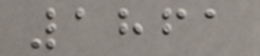1861
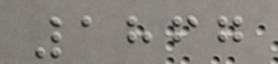1867
